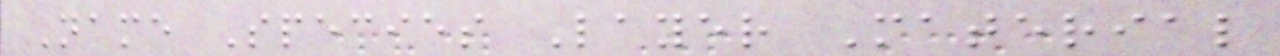Name Species Layer Material
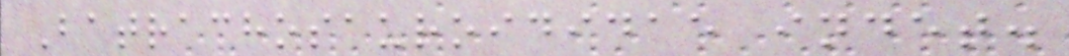Batrachosauroididae indet.
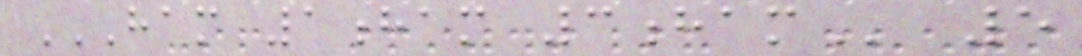HAM 1HAM 3HAM 5
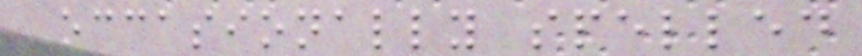Occasionally spelled
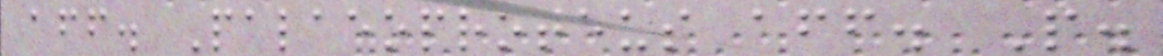aff. Palaeoproteus aff. P.
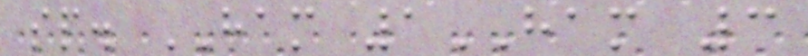sp. HAM 1HAM 3
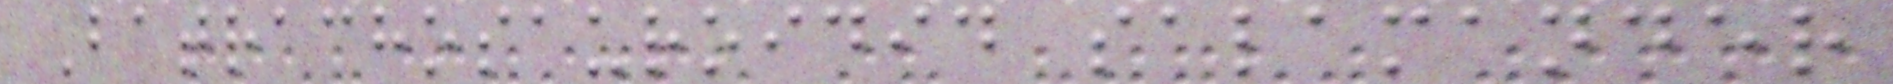Batrachosauroidid salamander
